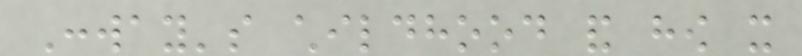Conway's childhood and how it
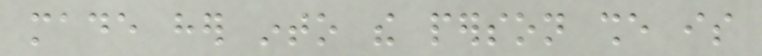made her into the person she is
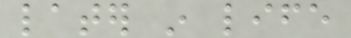later in life
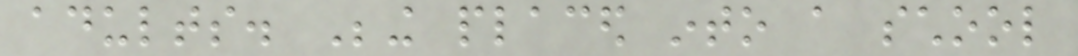adults. Being placed into a school
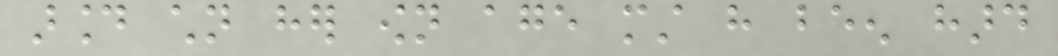around children her own age must have been hard
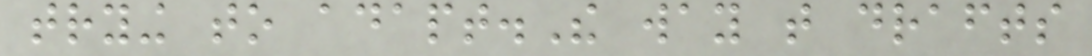trying to adapt.The way that drafts
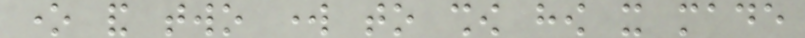one and two work to show how it made
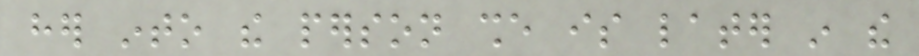her into the person she is later in the
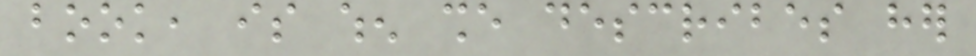book, is when she describes her
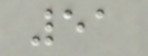51
